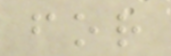for
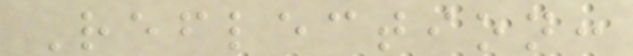Reflection:
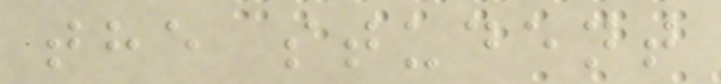the student
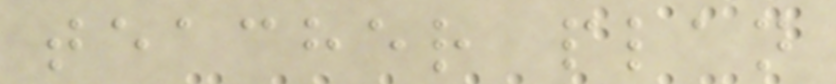teacher plan
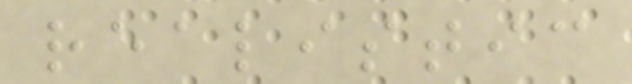realistic
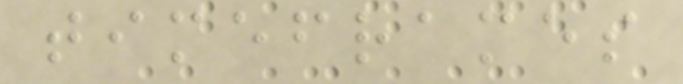timeframes
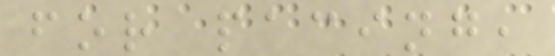for pacing,
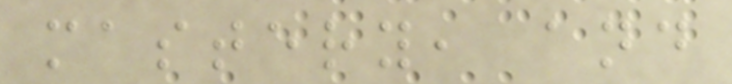mastery, and
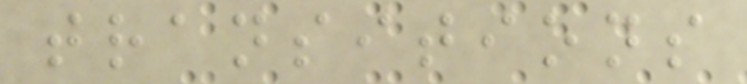transitions
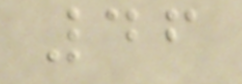46
